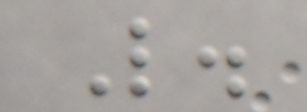L.
